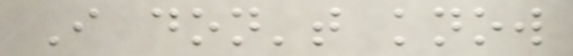I don't know
